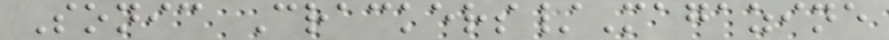Sonic Crackers/Magazine
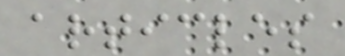articles
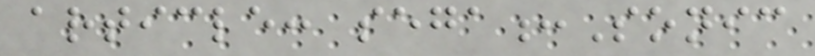article: sega:Sonic
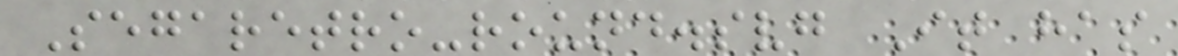Segaretro-round.svg It has
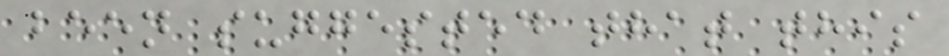been suggested that this
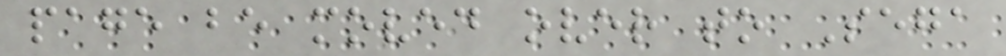page be moved over to Sega
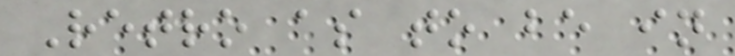Retro as to be in
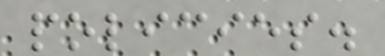policies.
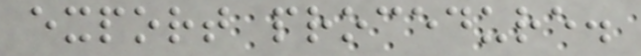export procedure.
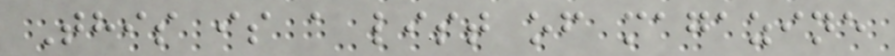This is a list of magazine
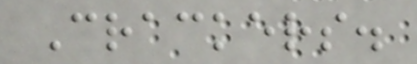Crackers.
